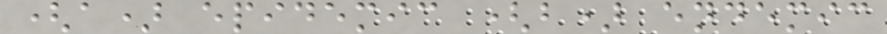(a) epidemic (b) endemic
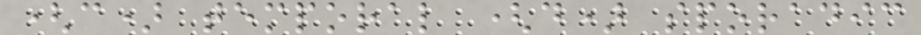(c) temporal (d) sporadic
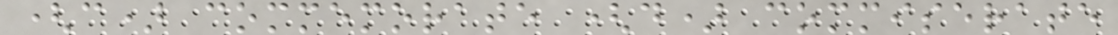(c) commemorate (d) commiserate
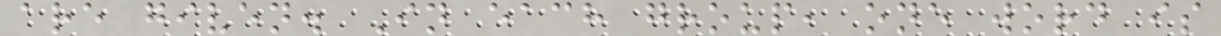are given. In each group, one word is
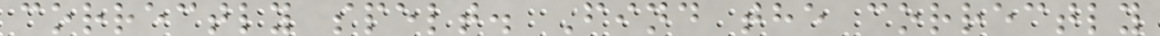correctly spelt. Find the correctly
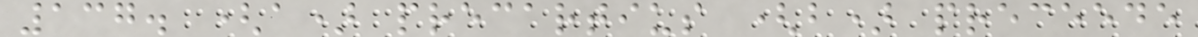137. (a) precartius (b) preceede
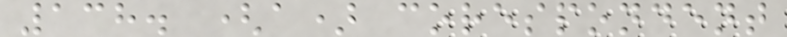138. (a) corespondent
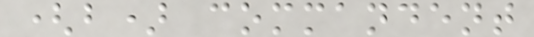(b) commandent
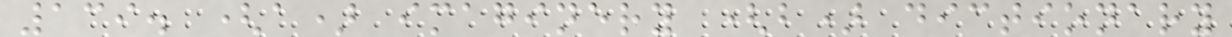139. (a) imaginery (b) dictionary
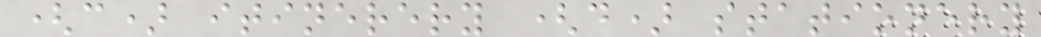(c) itinerery (d) stationery
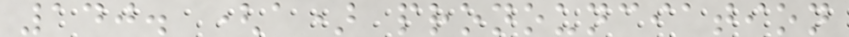140. (a) pronounciation
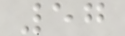57
